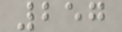257
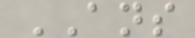ANS
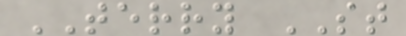TERRY ST
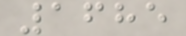1685
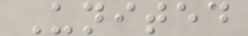United
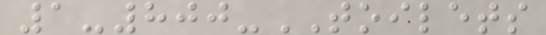1-800-TOILETS
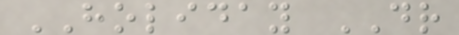HOLIDAY DR
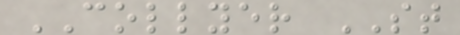COLLYER ST
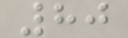80
